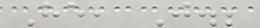He, J.;
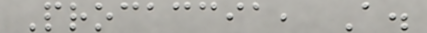Procaccia, A.
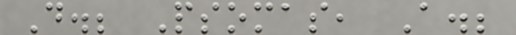D.; Psomas, A.;
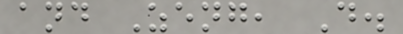and Zeng, D.
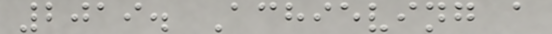2019. Achieving a
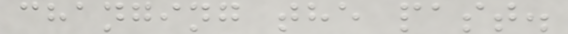changing the past.
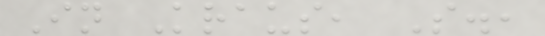In Kraus, S.,
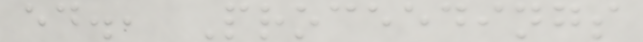ed., Proceedings
